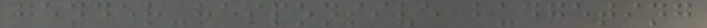gender-responsive budgeting
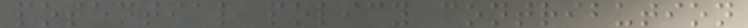potential policy contribution
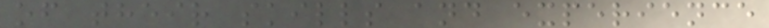of their skills and experience
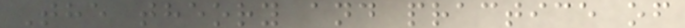The theory and practice of
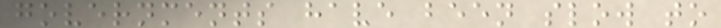governments have been slow to
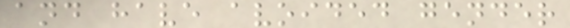and have avoided gender
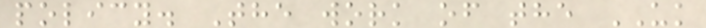policy. The work of the UK
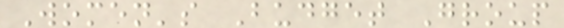Women's Budget Group
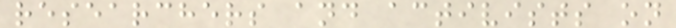researchers and activists on
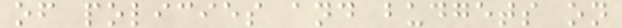of policies and budgets on
